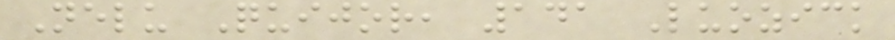Nelu Quijor, 141 Luozick
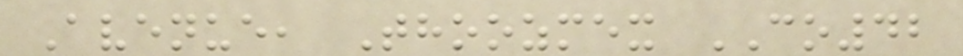Avenue, Thoozmex CO42
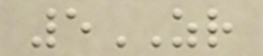5ZR
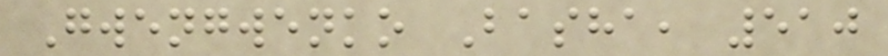Gwengwenko Basha, 510
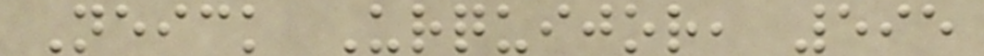Neick Urquijor, 595
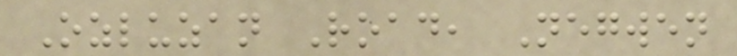Ozluzan Road, Negwen
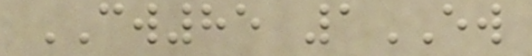CW85 1EW
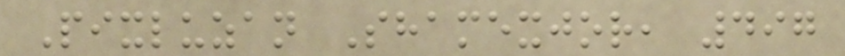Pixluzan Shamexjor, 497
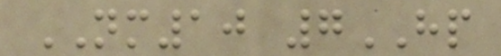NM10 7HP
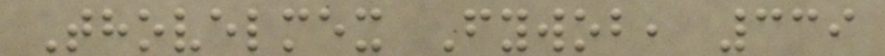Thovelmex Fywob, 339
